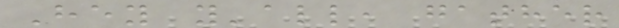Hey y'all, gather
